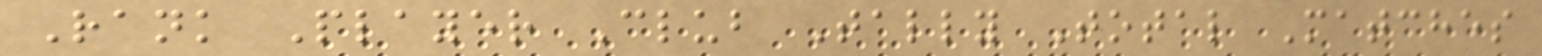Rank Player Club Tally Total Matches
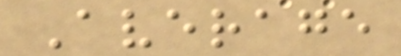Average
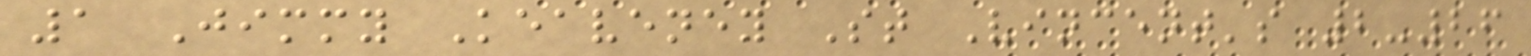1 Jimmy Keaveney St Vincent's 2-26
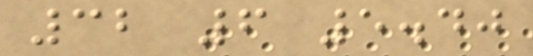32 6 5.40
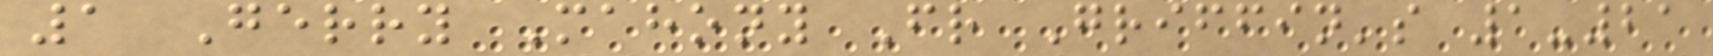1 Gerry Mahony Fr Griffin's 1-21
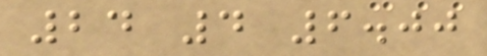24 4 6.00
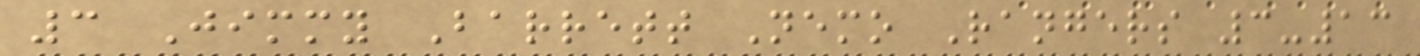3 Jimmy Barrett Nemo Rangers 3-13
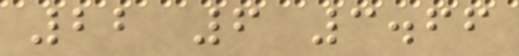22 6 3.66
